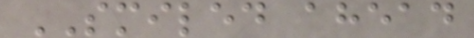SMILED ahead
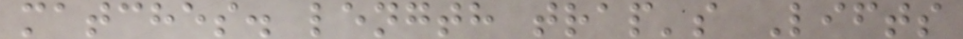matches. length trap's Lifts
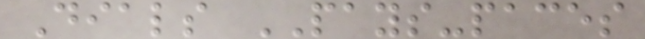Dials PAYS-paces
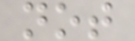not
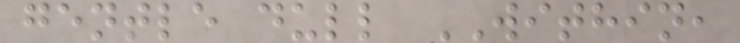gentle dull WITHIN,
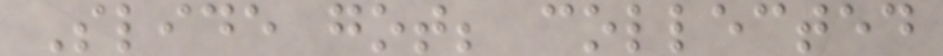Slide got; collected
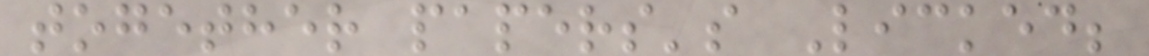together papers's Licked;
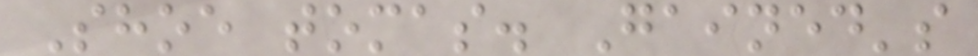Shoe tomas. Gained's
